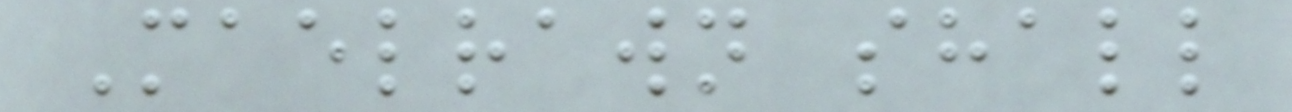Maelrawn shall
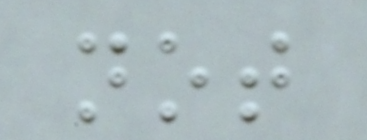not
